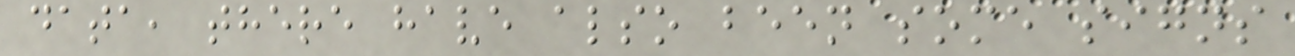data, there have also been some signs
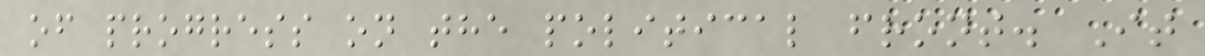of progress on the political front. It
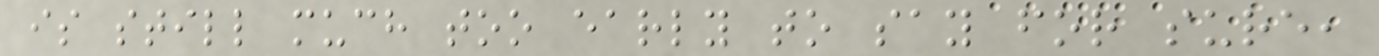is still much too early to say for sure,
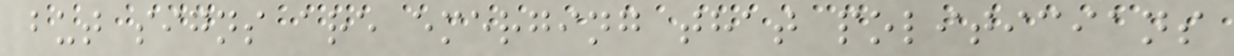but signs are emerging that politicians
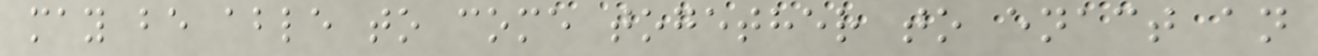may be able to come together to enact an
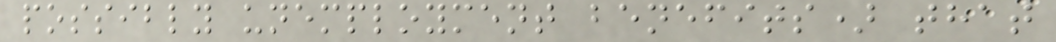possibly unemployment benefits) that
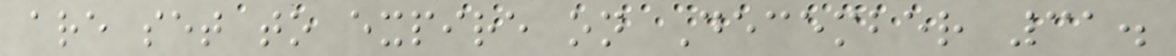are set to expire on December 31.
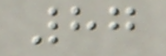87
